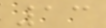13
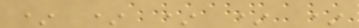* * * * *
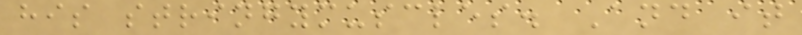his stringymuscles. And it
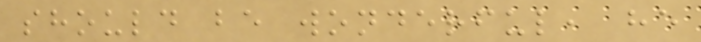should be wonderful, he
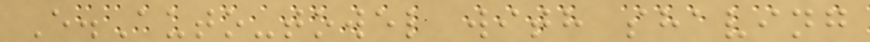E.Auto-towel with shaving
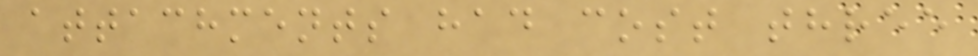attachments had cost three
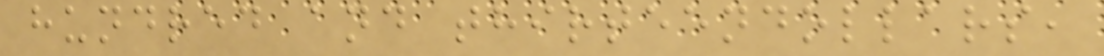hundred and thirteendollars,
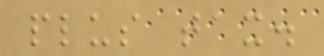plus tax.
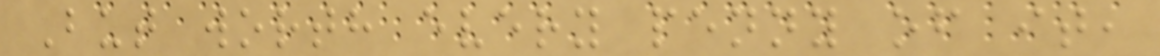But worth every penny of it,
